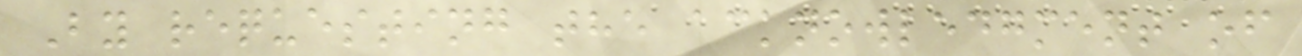By requesting the acknowledgment of
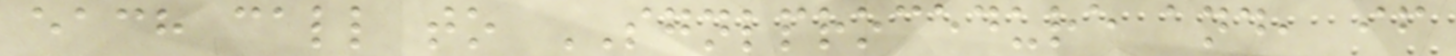each call to SGNLPROCEDURE and, if
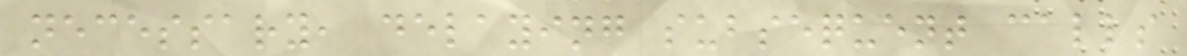necessary, delaying subsequent calls
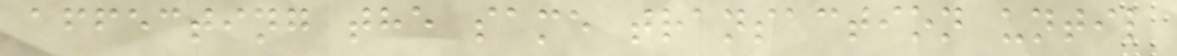affecting the same transaction until
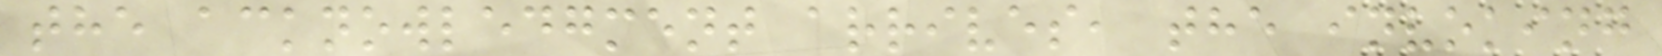the acknowledgment arrives, the invoking
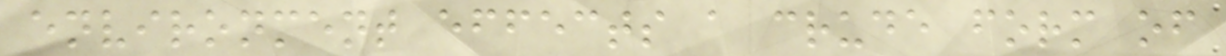environment effects a crude form of
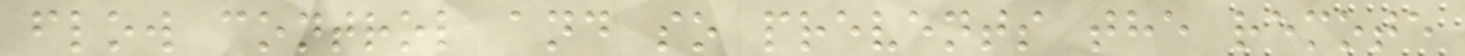flow control and so prevents the remote
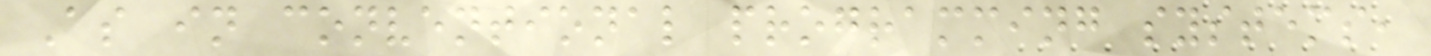As in conventional programming systems,
